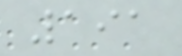191
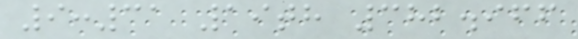9:31 19th 382.966
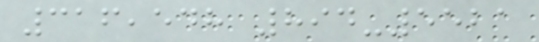316,548 894-5521
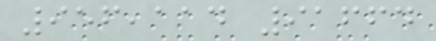956,114 91664
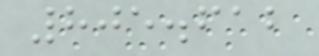805.612
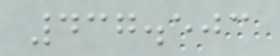437.503
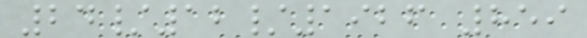24/12/1926 859
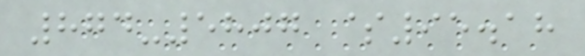874-5807 $95.18
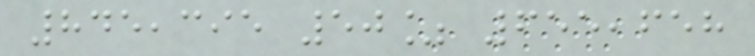845,395 50% 655,658
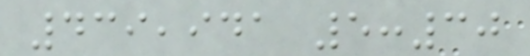439,941 5:30
